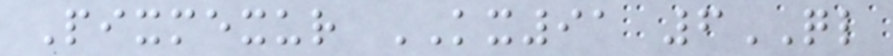Pixmexur KX91 6QL
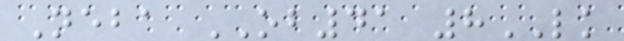Neba OB41 8LK
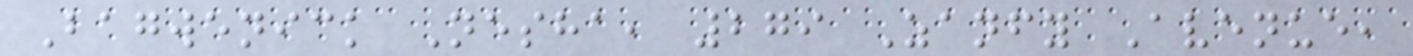Bagwenick Nesha, 279 Zanfy Avenue,
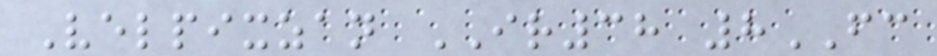Velpixzan IR38 8FC
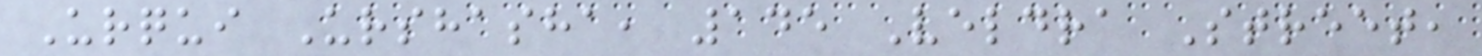Urqui Urshasha, 145 Veldra Street,
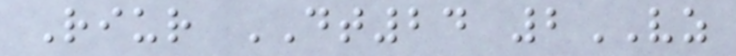Riur DT24 2VZ
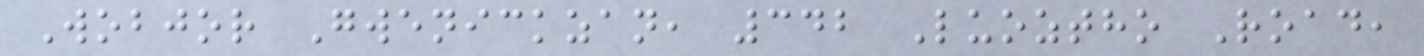Wobjor Gwenickzan, 342 Luoztho Road,
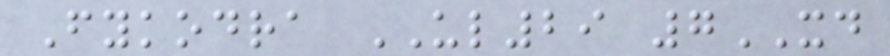Fykodra UL29 7XD
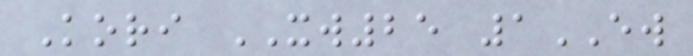Kori XW25 1EW
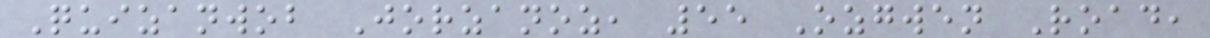Quizanwob Jorzanoz, 55 Ozgwen Road,
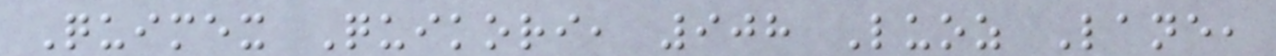Quimex Quikori, 908 Luoz Lane,
